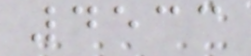4533
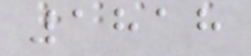1818
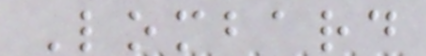Lombard
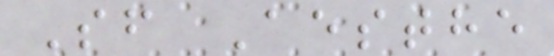Sf Aesthe
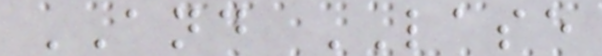AND LASE
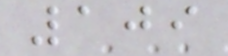109
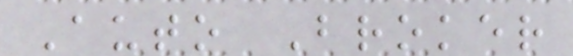Auto Broker
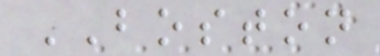BOSTON
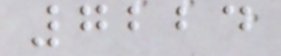7224
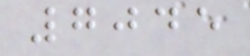7045
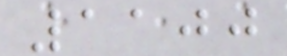1100
